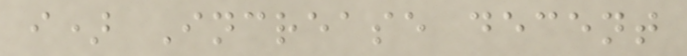i) Increase decent
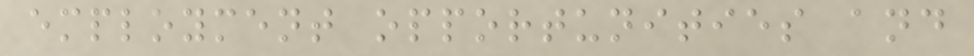employment opportunities and
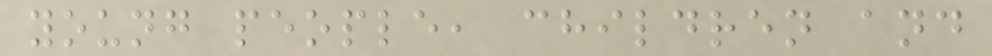young people, children and
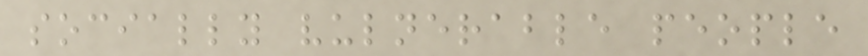socially vulnerable people
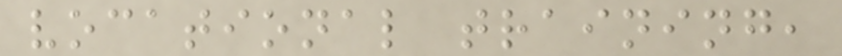vocational training,
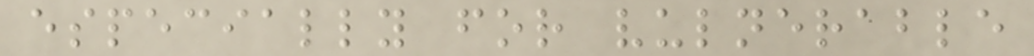especially for vulnerable
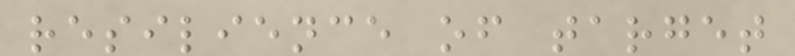resilience of target
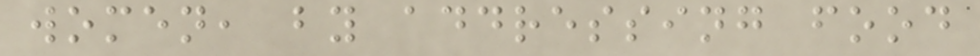women, by addressing food
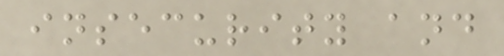insecurity and
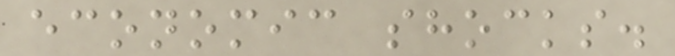economic shocks.
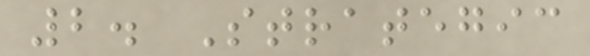2. Strategic
